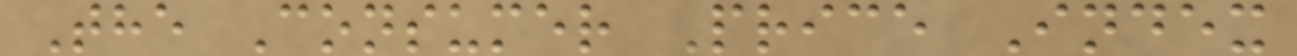The Consumer Price Index
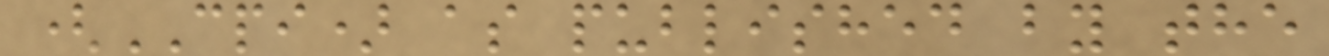(CPI) as published by the
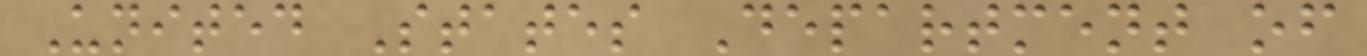United States Department of
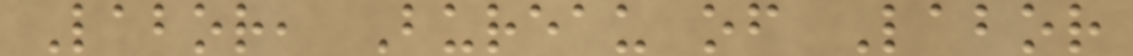Labor, Bureau of Labor
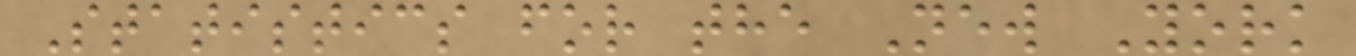Statistics for the New York
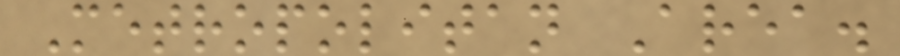Metropolitan Area.
